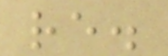re.
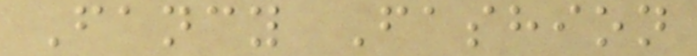Fancy Fashion
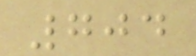704
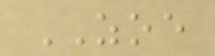ZOE
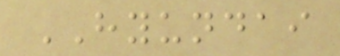HYUNDAI
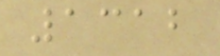1312
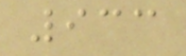933
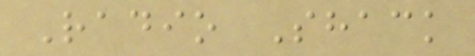Radio Shack
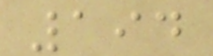194
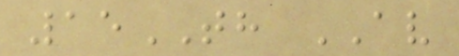15TH AV
